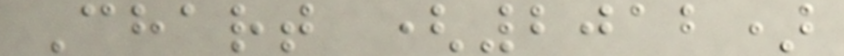Chart (2012)
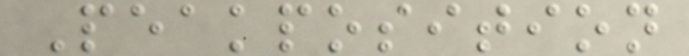Peakposition
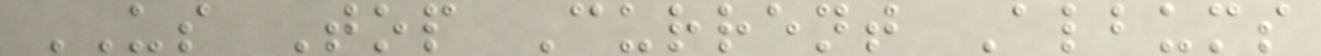US Top Current Albums
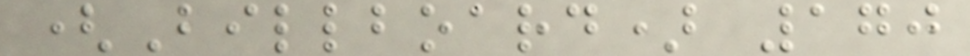(Billboard) 170
